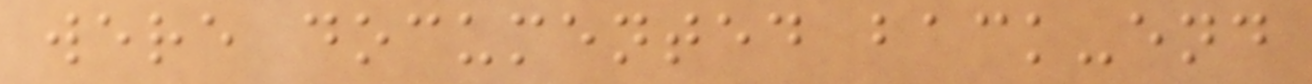were documented back-end
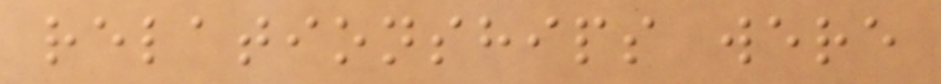relationships were
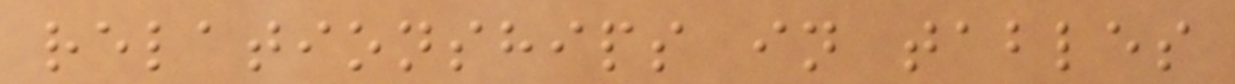relationships in tables
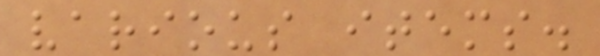various items.
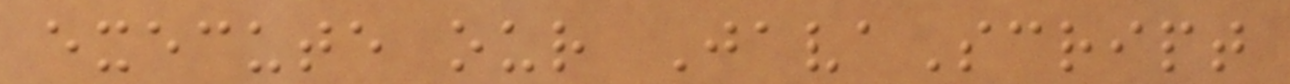execute our JavaScript
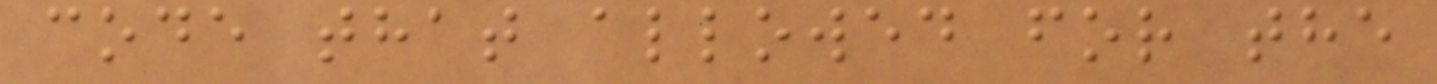code that allowed for the
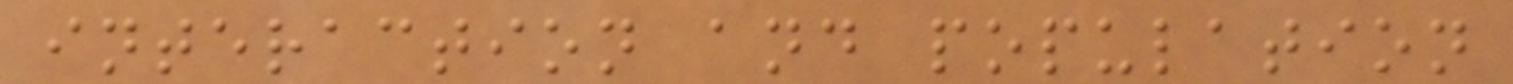interaction and population
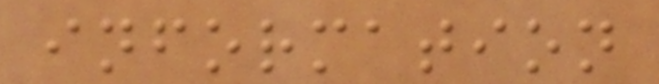information
